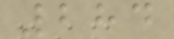284
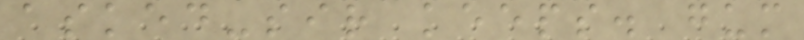asked-sir keeps. gum
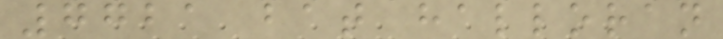7721 bat halloran
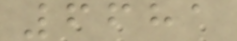6681
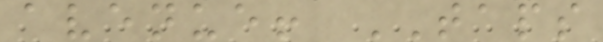avenue! TAPS
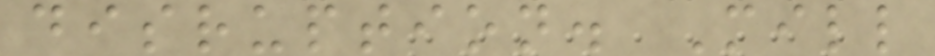disruption. Mill
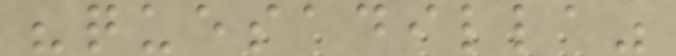"quesadilla"
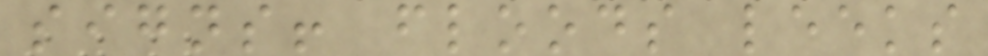signs! floods leeks
